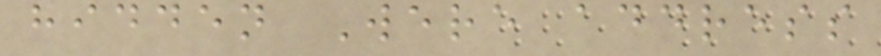hidden Were address
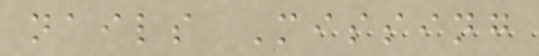nails Missing
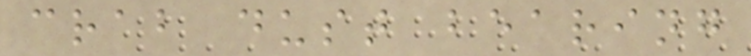crab dust bearing
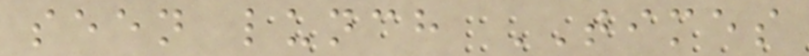seen lunch TIMES
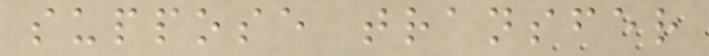suppose transfer
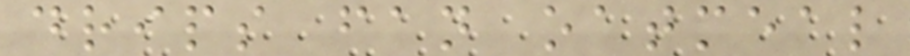drips fan oatmeal
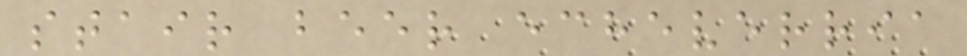stair beer echeverria
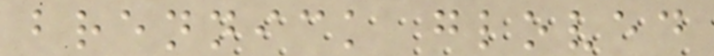brennick gloved
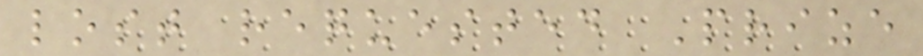lost requested Prize
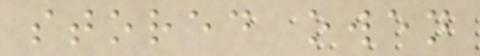stored owen
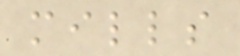mills
